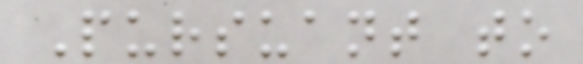Pursuant to
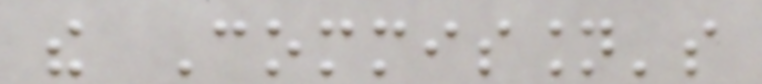the Commission's
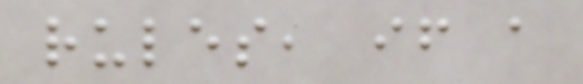rules, if a
